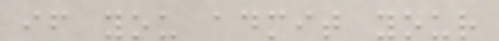if you admit your
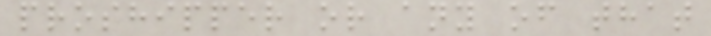proshipper or any of that
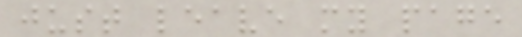just leave my page
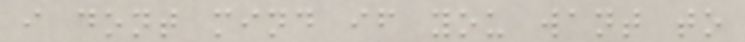i dont mind if you want to
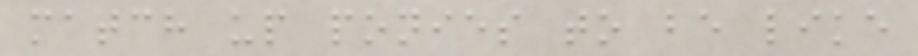match up ponies to be like
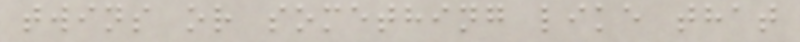twins or something like that
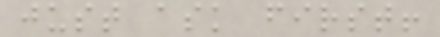just ask first!
